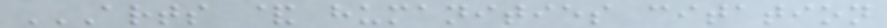ARTS & HUMANITIES CITATION
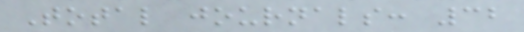Total journals: 32
